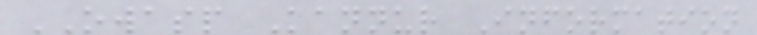OWASP Kannur Information
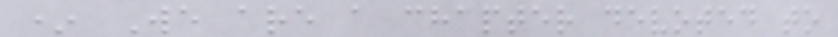* We are a chapter devoted to
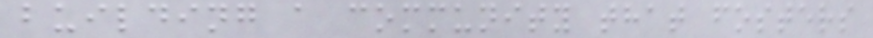building a community that fosters
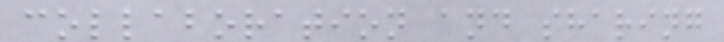collaboration and sharing
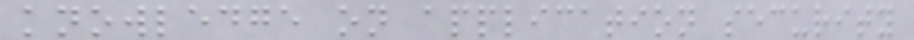knowledge on application security
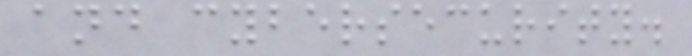and cybersecurity.
